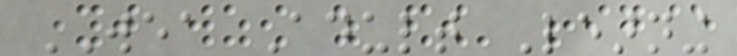WEA Adult Learning
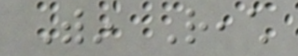Within Reach
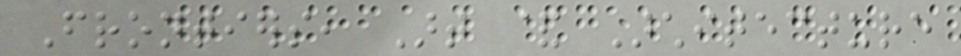Frontiers, Art & Architecture
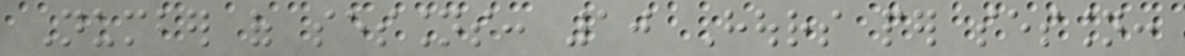Number of sessions: 10 Hours per session:
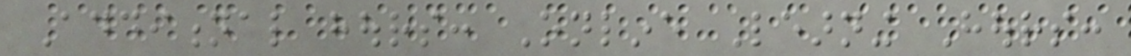Additional hours: Online Learning Hours:
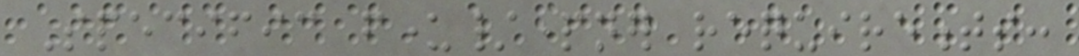Specific funder/partner requirements:
